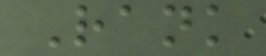Rank
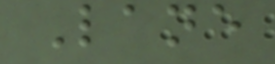Lane
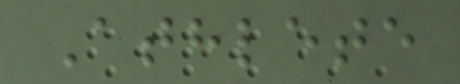Athlete
